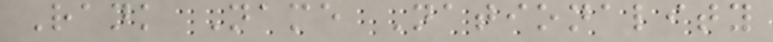Rank Name Nationality
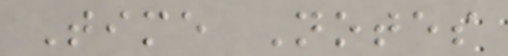Time Notes
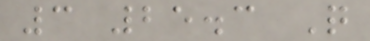3 25.3 Q
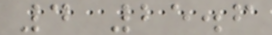4 25.6
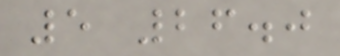5 26.0
